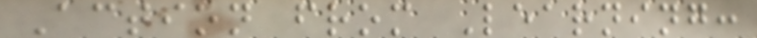Action from Learning:
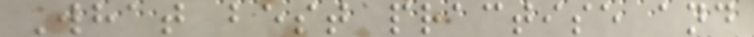What best practise and
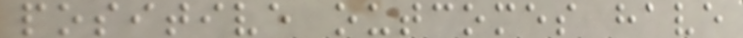positive outcomes have
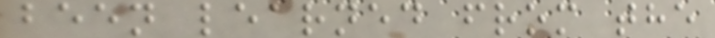been learned from the
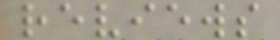reviews
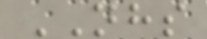NHS
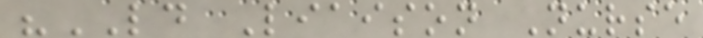"LD Liaison Nurse
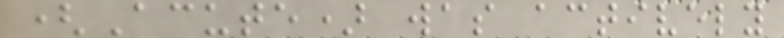(Acute) was actively
